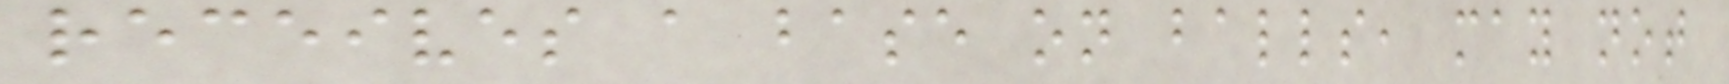receives a base on balls, may not
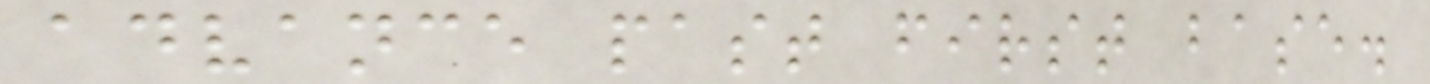advance past first base.
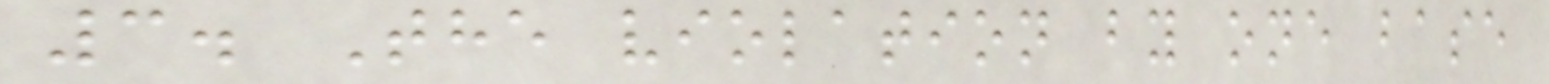3. The violation by one base
